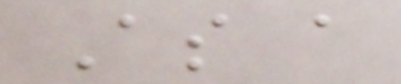As a
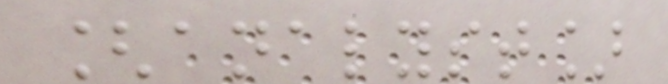[analyst]
